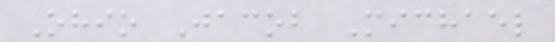Ohio Jacob Michael
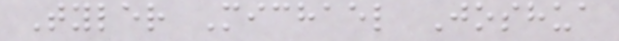Tyler Michael Joshua
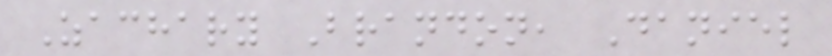Zachary Brandon, Daniel
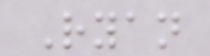Ryan
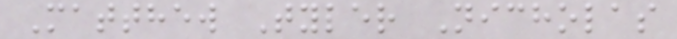Matthew Tyler Nicholas
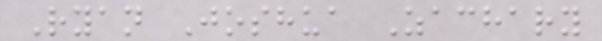Ryan Joshua Zachary
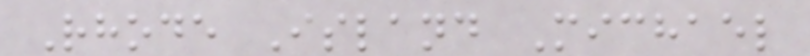Rhode Island Michael
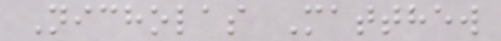Nicholas Matthew
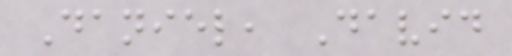Daniel, David
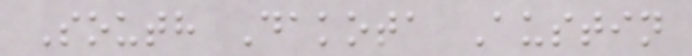South Dakota Austin
